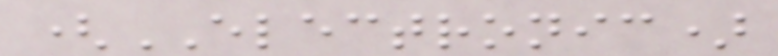(ELECTRONIC)
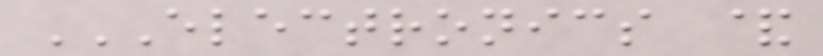ELECTRONICS &
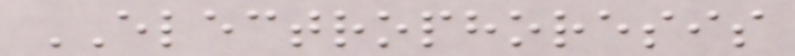ELECTROPHORESIS
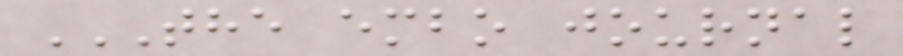THE EMBO JOURNAL
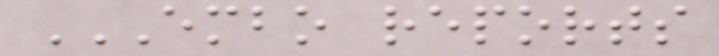EMBO REPORTS
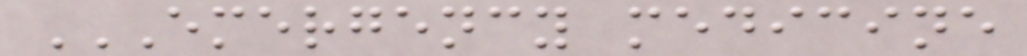EMERGENCY MEDICINE
